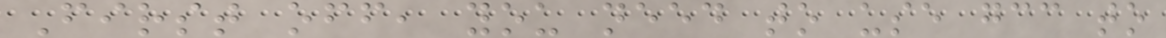First off, you need to use gcc to
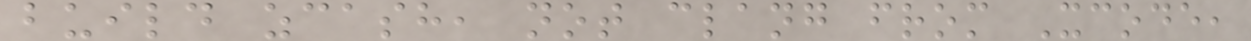build zcash, not clang from Xcode,
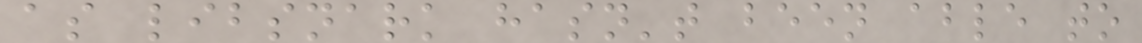as libsnark hasn't been able to
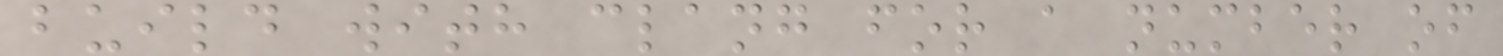build with clang for a number of
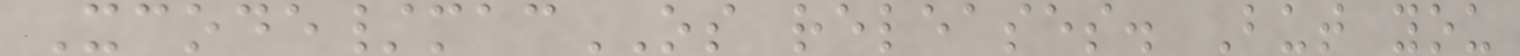Xcode/macOS releases. But you
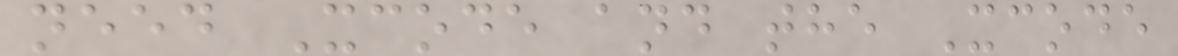need Xcode and the Xcode
